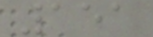151
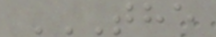THE
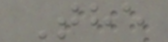The
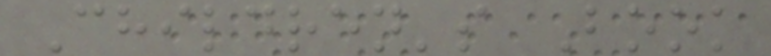Children's Book
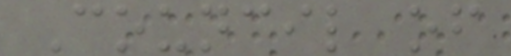Council of
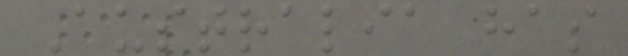Australia has
